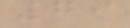79
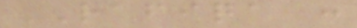RAFIQA :
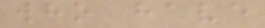who have
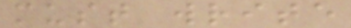must write
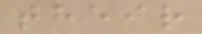their
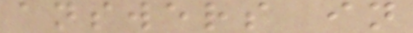answers in
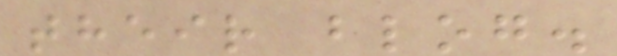their blog.
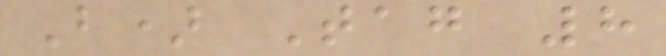B) Tag 8
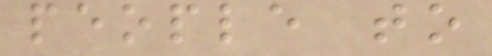people to
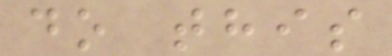do this
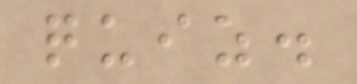quiz.
